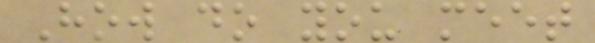How do you meet
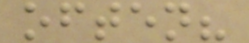often?
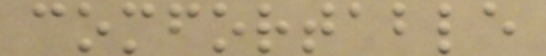comfortable
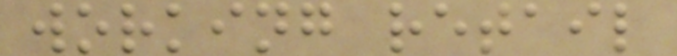working retail
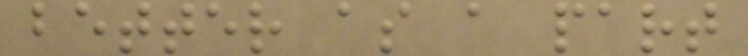better as a part
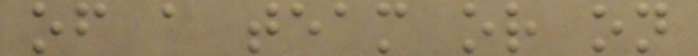of a team or on
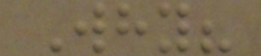Why?
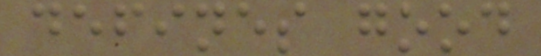defines good
